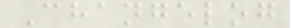Changelog
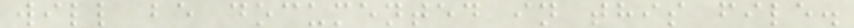will be documented in this file.
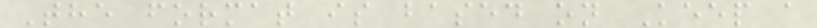The format is based on Keep a
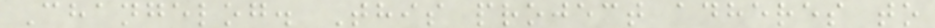Changelog. This project adheres to
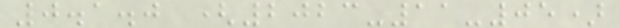0.1.0 (2023-11-05)
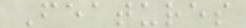Features
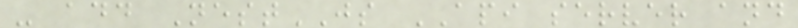- add NestJS API server and
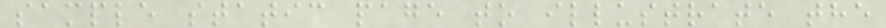sample static page to illustrate the
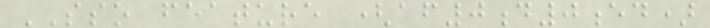SSO feature (af0d0ed)
